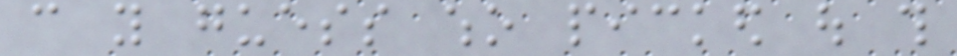can you guess who picked out this
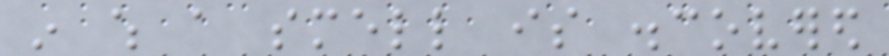in which a smell is discovered
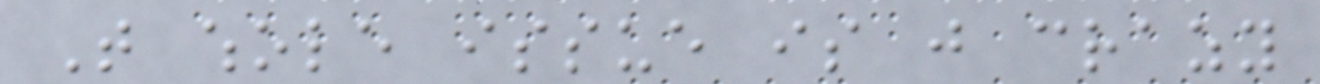That whole issue is just crazy
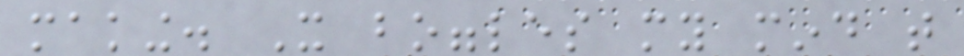making. It boggles my mind that
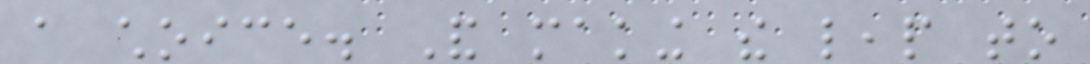a choice. And making the leap to
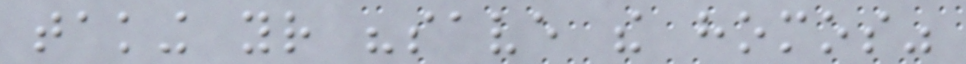taking your "save the homos"
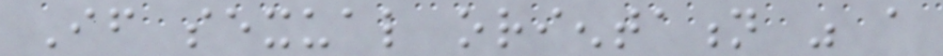If sexual orientation was a
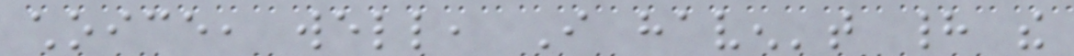choice, well, I haven't had the
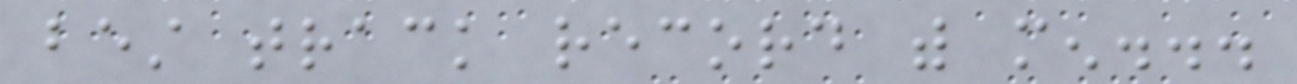best track record with men...
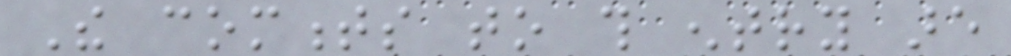The comments to this entry are
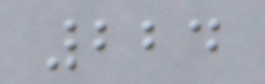224
